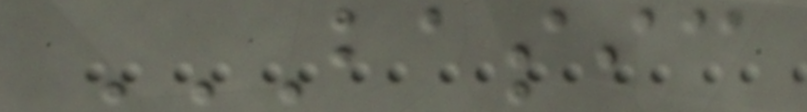BASIC
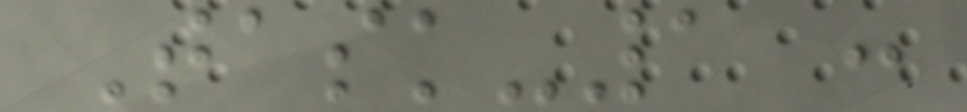Task-1 :
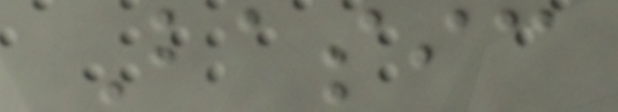Basic
